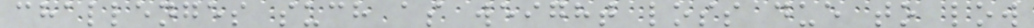challenges such as weight loss due to low
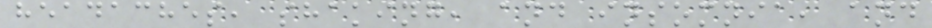headaches, shaking, and insomnia, and
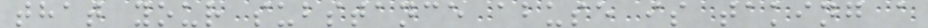that your substance abuse is taking a
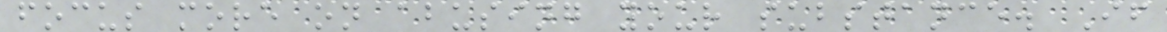focus more on abusing your substance. If
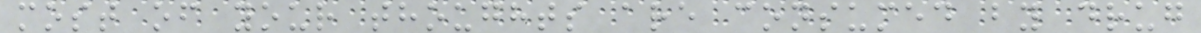most of your thoughts are consumed by drug
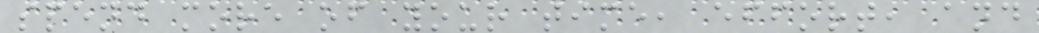spend more of your time, effort, and
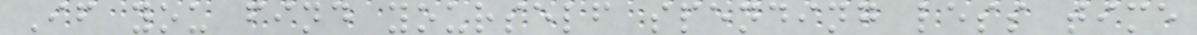If you find yourself spending less time
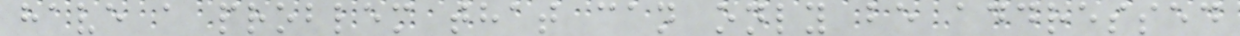have a problem that can only be addressed
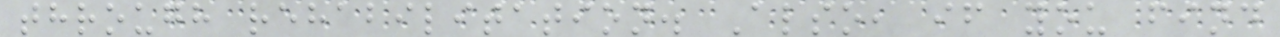through rehabilitation. Also, if you find
